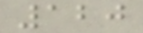120
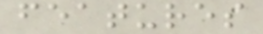features
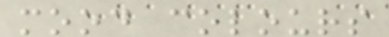mood colours
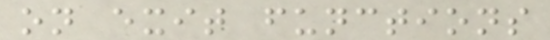on exit functions
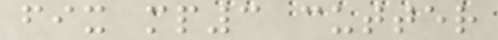fix mp3 cutter
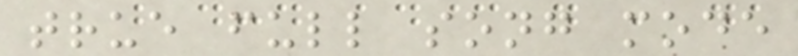true full song mode
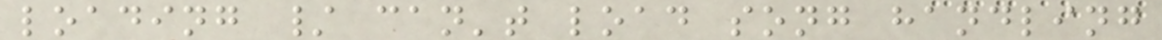loading / can't load song handling
